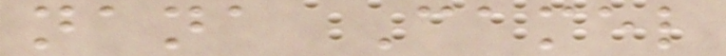nana Camel
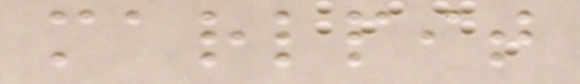marlpit
